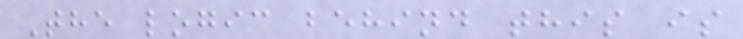The logic behind this is
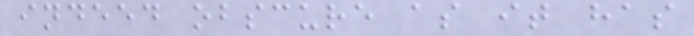indeed obscure as it has
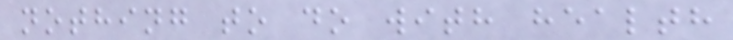nothing to do with health
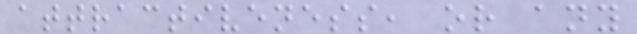attractiveness, or any
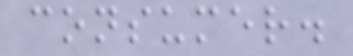consumer.
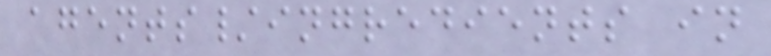agents/ingredients in
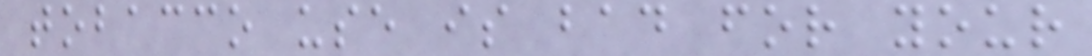tobacco use is bad for your
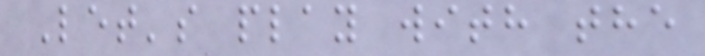Let's play with the
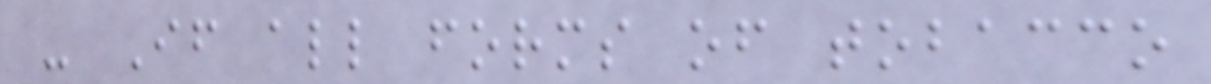- If all forms of tobacco
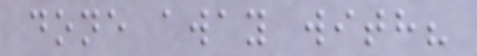done away with?
